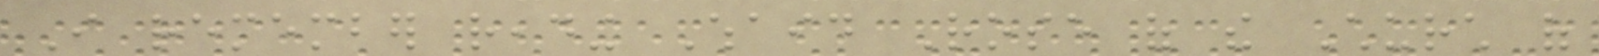I remember reading Whaid Rose of the Church of
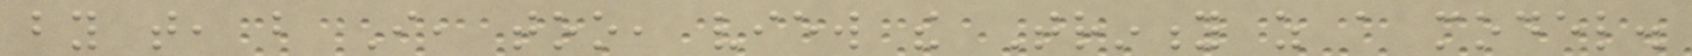by that, but I, too, view the Trinity as a model.
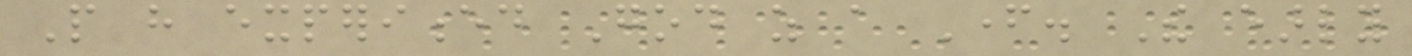People have experienced God as a Father. The early
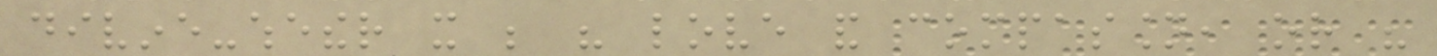divine-whether it be his love and compassion, or his
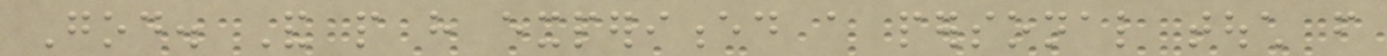God. And people have experienced a personal touch from
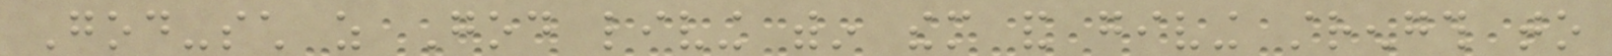God-such as God living within them and giving strength to
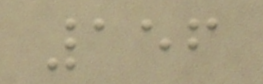156
